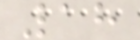18
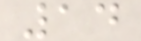14
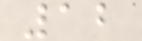12
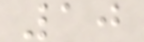10
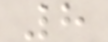8
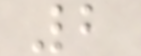2
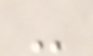-
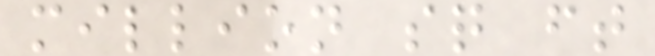million sq ft
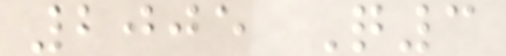2005 Q3
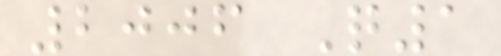2006 Q1
